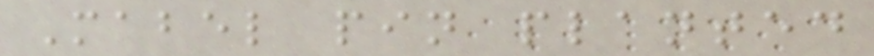Mabel pin planted
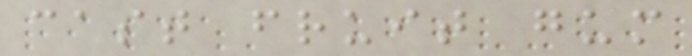cast fruit gum
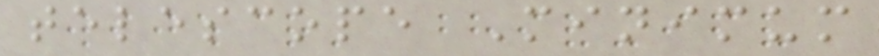telescope Minimum
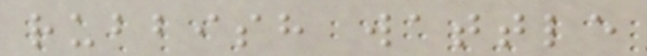rubbish wattle
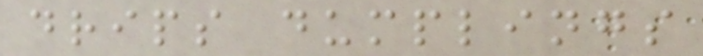drips dumplings
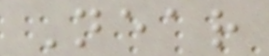Near
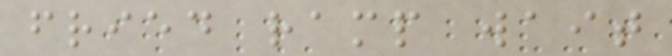fried ramp wait
